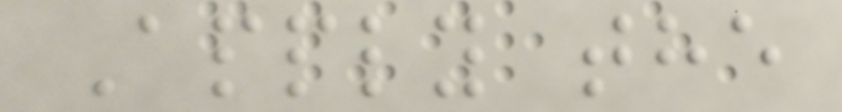Apply the
